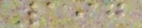197
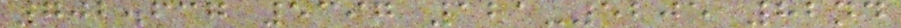702.637 5397 121-5205 82nd
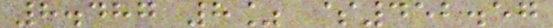8.487 8% $452.57
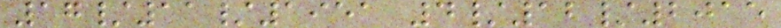17/11/1951 4/12/2015
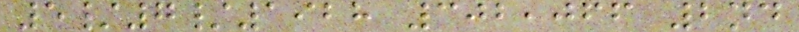5/7/1928 302,066 2nd
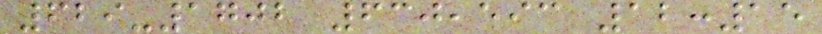629-1702 630,593 12:15
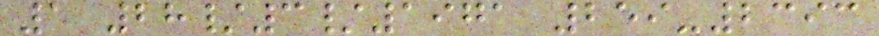1 28/3/1971 259-2393
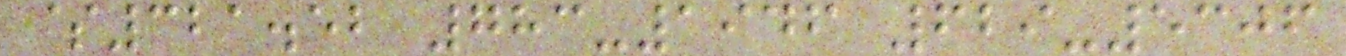$321.52 783-1946 629-5306
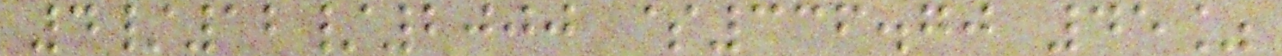4/12/2000 $336.70 45%
